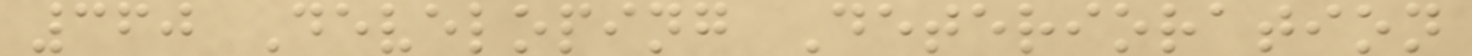360 Developing Deterioration
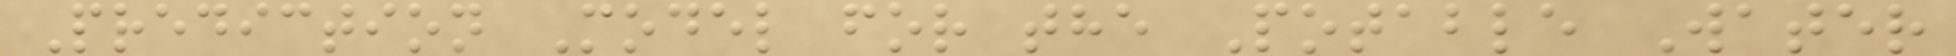Prediction Model for the Potable Water
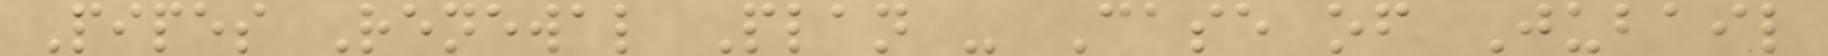Pipes Renewal Plan - Case of Jubail
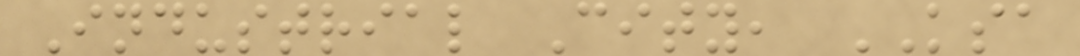Industrial City, KSA
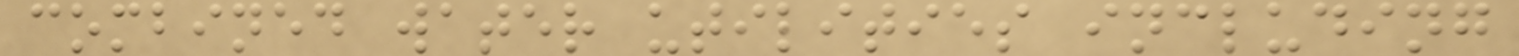combined water utilities including
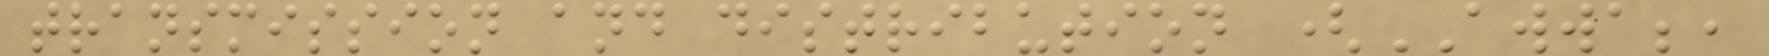transmission and distribution (AWWA;,
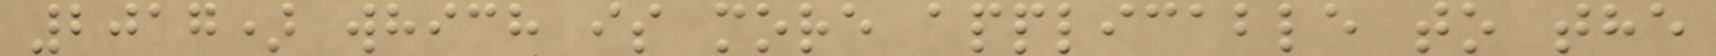2017) which is more applicable to the
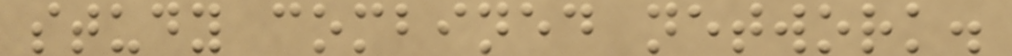study combined network.
